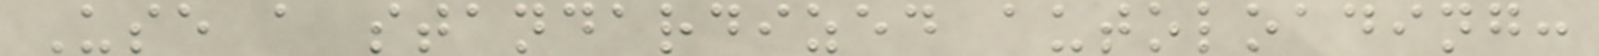Use a standardized autoloading:
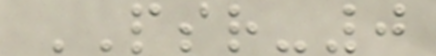PSR-0
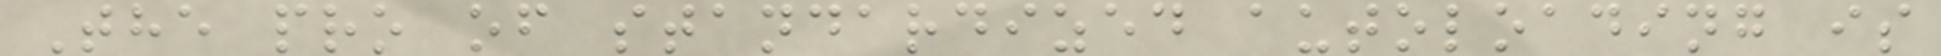The pro of standardized autoloading is
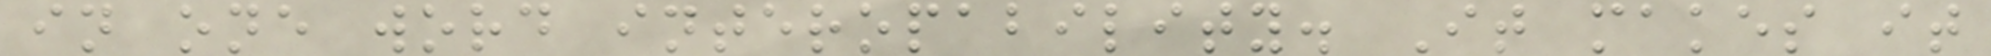in one word interopability. It makes it
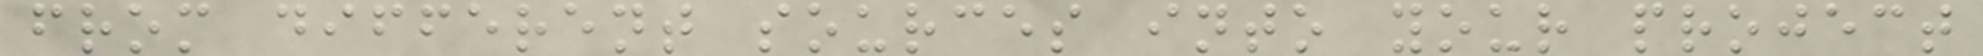from different sources into your project
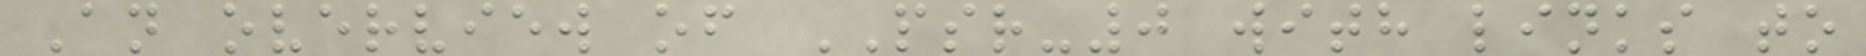An overview of PSR-0 with links to
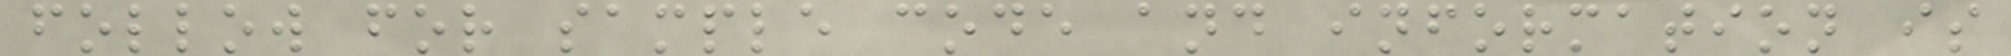follow for sample code and information is
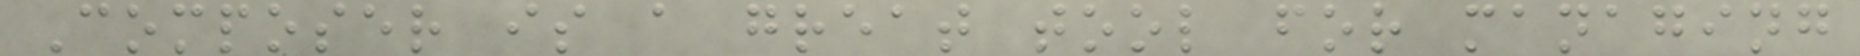Composer is a great tool for managing
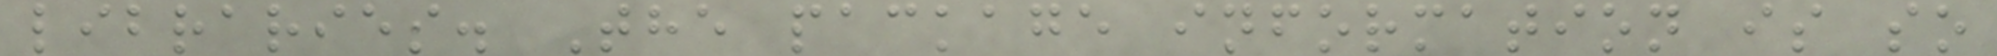libraries. The package information is so
